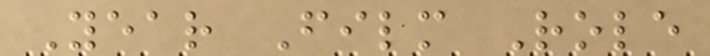Year Film Role
